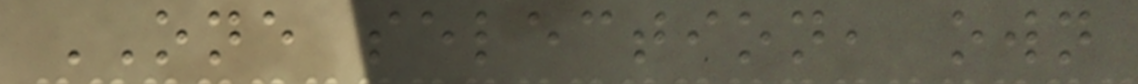ONE selection, own
